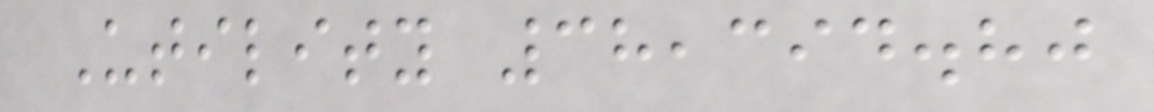Utility 38,394.80
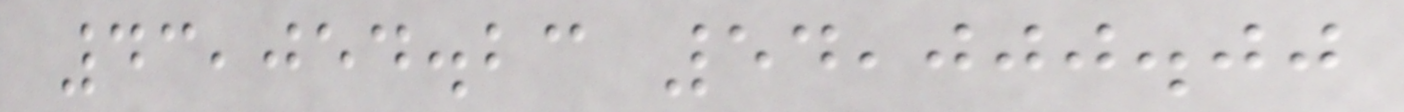43,054.23 54,000.00
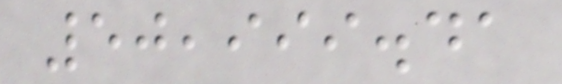50,999.41
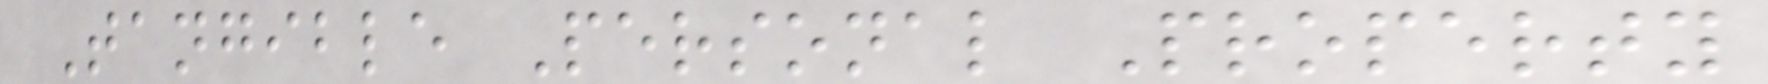Tangible Personal Property
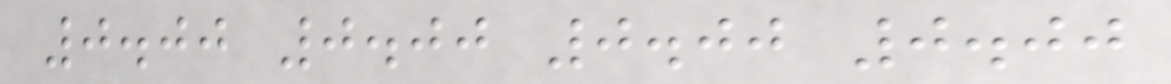0.00 0.00 0.00 0.00
